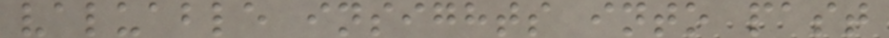valuable insights into past
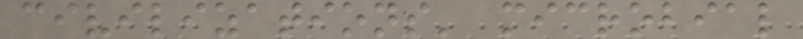civilizations' microbial
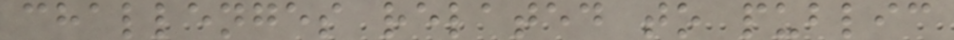challenges related to public
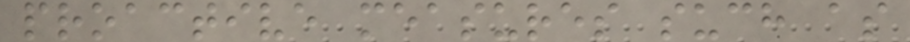proactive measures such as
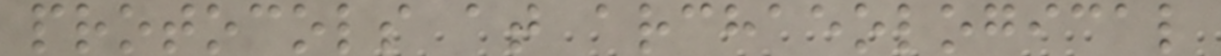protocols at archaeological
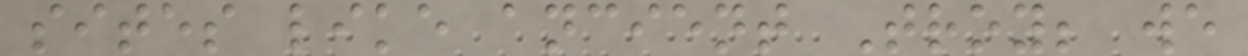sites like ancient Troy; we
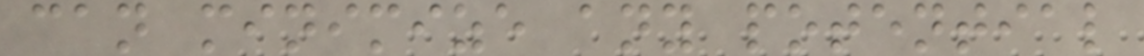can minimize any potential
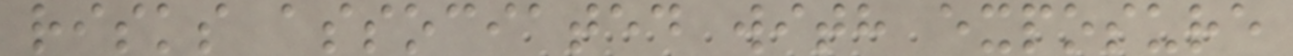risks associated with exposure
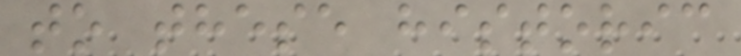to these historic
